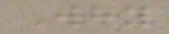Why
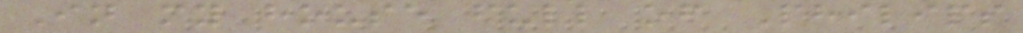In my house full of Philips
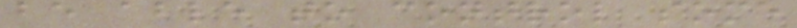be able to control some
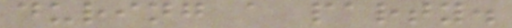during a party.
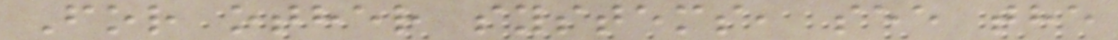For other systems, see the
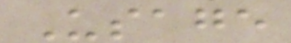Usage
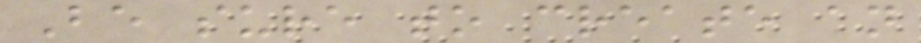Be sure to create an
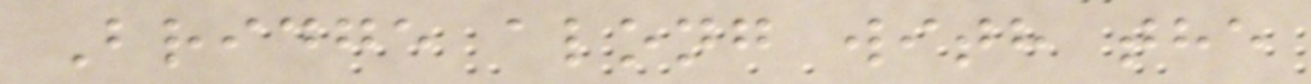Bridge along with the
